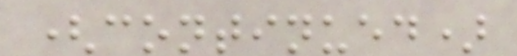(continued)
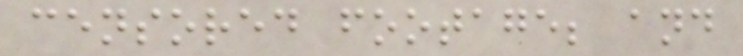censored footage; and
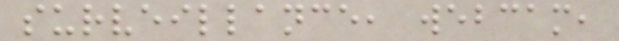surveillance, webcam,
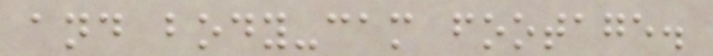and body-cam footage.
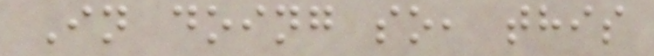In doing so, this
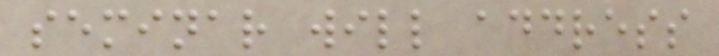seminar will address
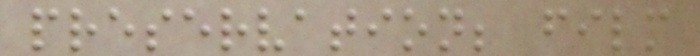preservation; film
